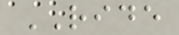RIDE
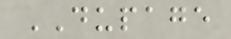DUPAGE
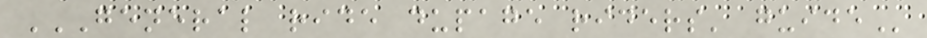GENERAL RIDE DUPAGE RIDERS' GUIDE
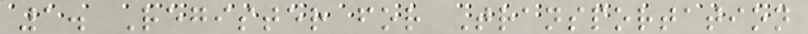1. Register for Transportation
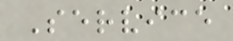Service
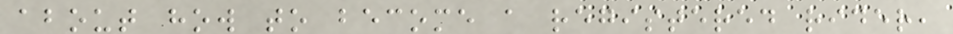about how to become a registered rider,
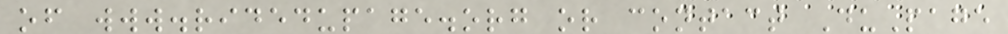of www.ridedupage.org or contact DuPage
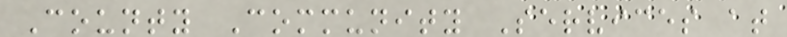County Community Services at
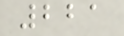221
